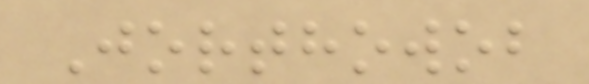Jorthowob
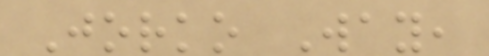Jorko Way,
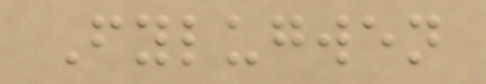Fylugwen
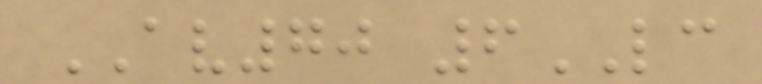AV70 6LC
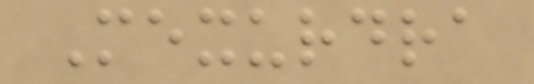Mexurdra
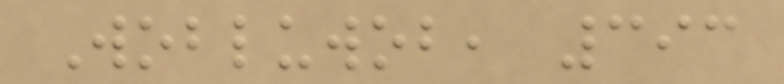Wobluwob, 393
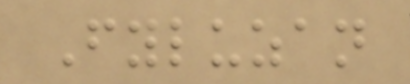Fyluzan
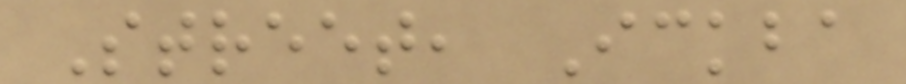Street, Ickba
